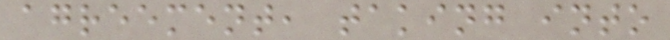agreement, taking into
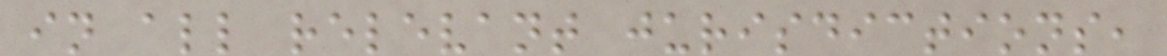in all relevant jurisdictions,
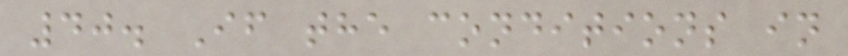40. If the conditions in
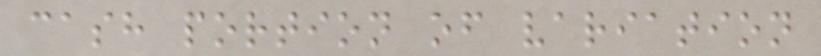cash portion of variation
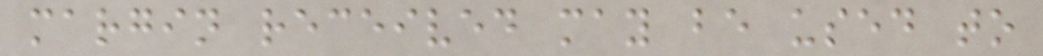margin received may be used to
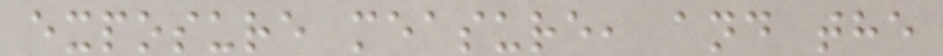exposure measure, and the
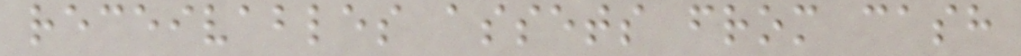receivables assets from cash
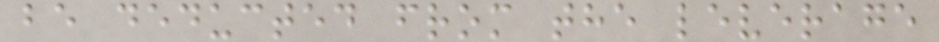be deducted from the leverage
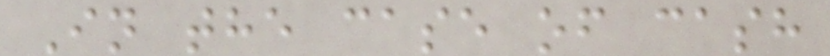In the case of cash
